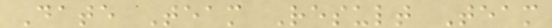Date Team Result Team
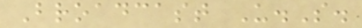Broadcast U.S.
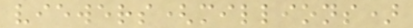viewers(millions)
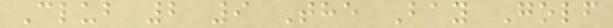Club 2 9 The Bay Golf
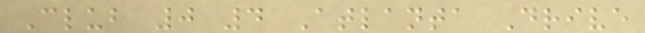Club 0 4 Atlanta Drive
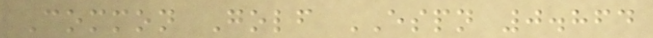Common Golf ESPN 0.864
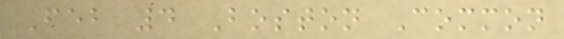Feb 4 Boston Common
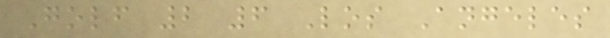Golf 2 6 Los Angeles
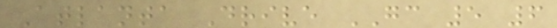Atlanta Drive GC 5 6
